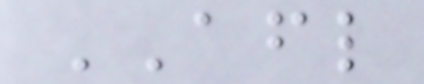AFL
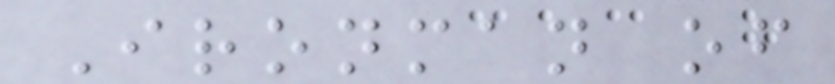Ironman of
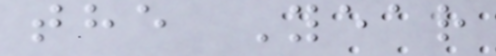the Year
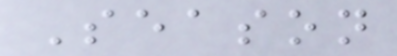Season
